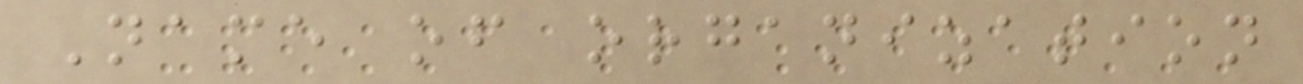Name of organization
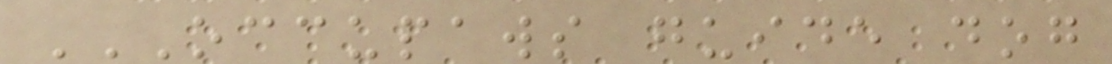OCCUPAWS GUIDE DOG
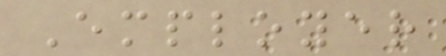Employer
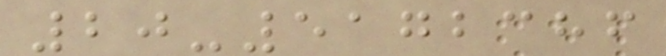20-5172386
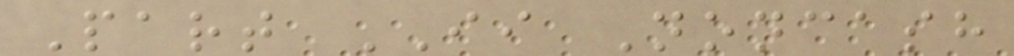Part II Noncash
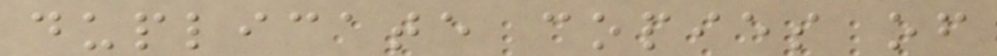duplicate copies of
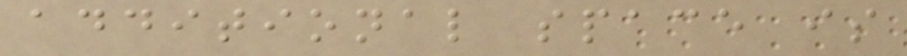additional space is
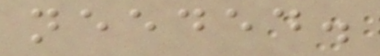needed.
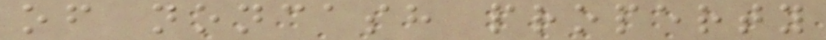of noncash property
